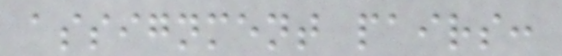assignment pairs:
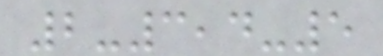2-3,4-5
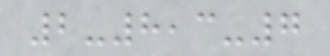2-8,3-7
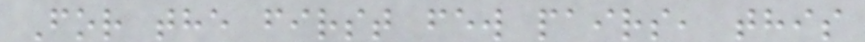For the first few pairs, this
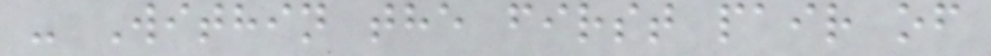- Within the first pair of
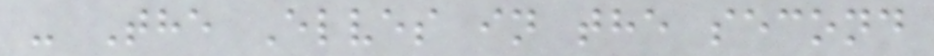- The Elves in the second
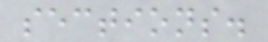sections.
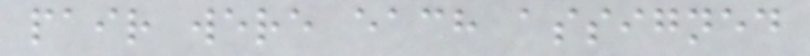pair were each assigned
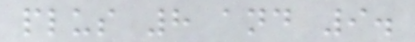plus 8 and 9.
